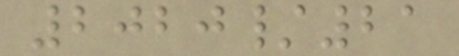2020/21
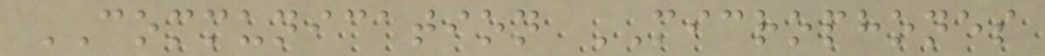COMMUNICATION MICROPHONES
